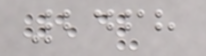2468
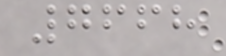7668
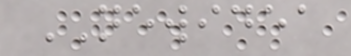NEWIDEA
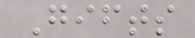Gifts
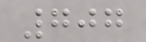707
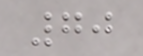70
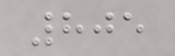805
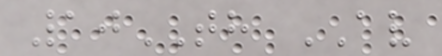10TH AV
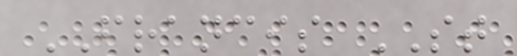FRANCIS ST
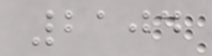2104
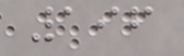196
